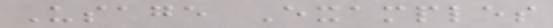Usage Examples
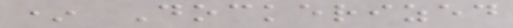* Dockerized
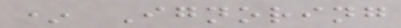* Ignoring
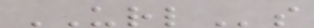URLs
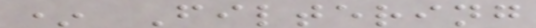* Filtering
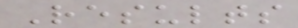Results
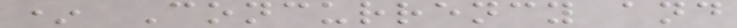* Concurrency and
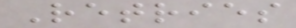Retries
